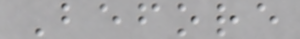Before
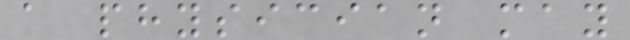a physician may
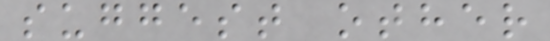suggest other
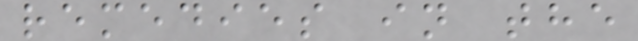remedies in the
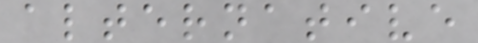alternative
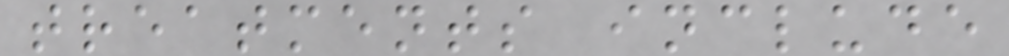treatments include
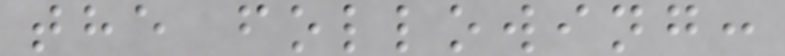the following:
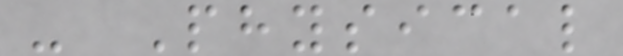- Physical
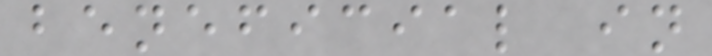beneficial in
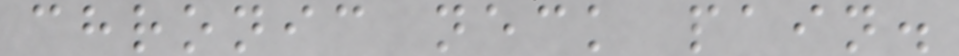chronic neck pain.
